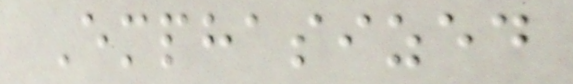Emphasized
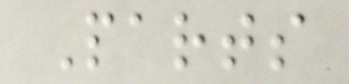Parts
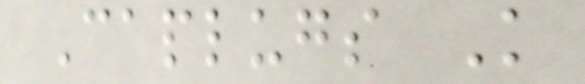Caplugs K
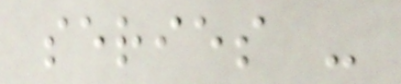series -
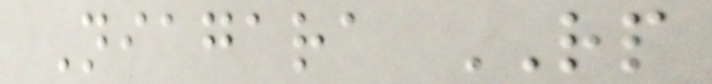Niagara RP
